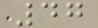47
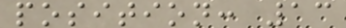position: 13
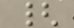{
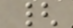{
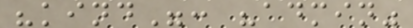"kind": "admin"
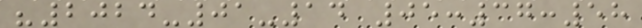"2024-01-14 05:37:58
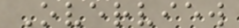Overview
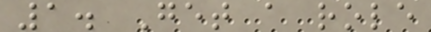1. Get a role
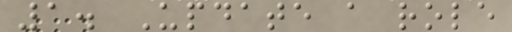1. Update a role
